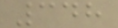348
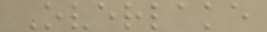Overlake
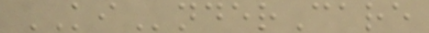KInderCare
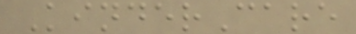KinderCare
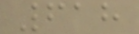618
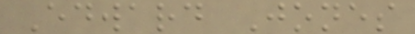Edward Jones
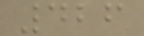426
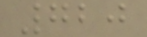720
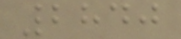2840
